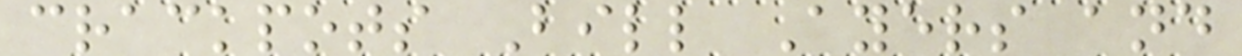crackpots Bill Ayers and
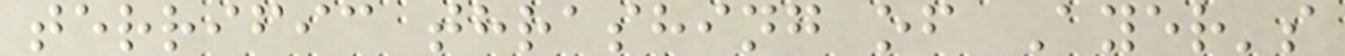terrific thrashing of Ayer's
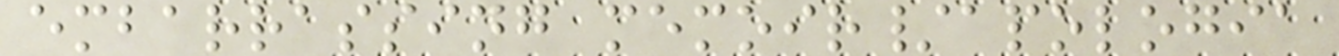embarrassing memoir/apologia
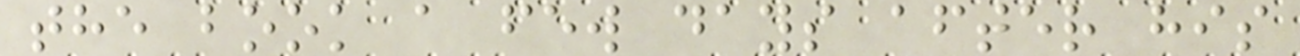the book a few days after his
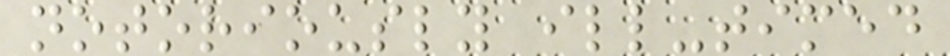notoriously ill-timed
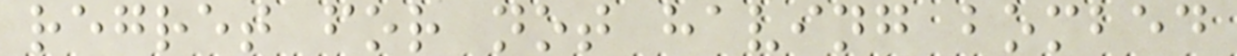regret for not having bombed
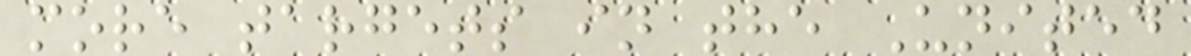more targets in the United
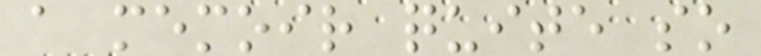a memoir quite so
